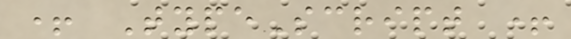+ TypeScript +
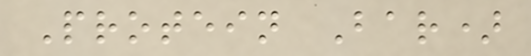Protein Bar)
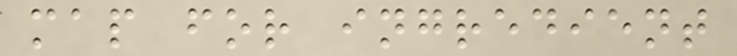map for ingredient
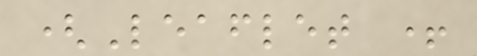(Leaflet +
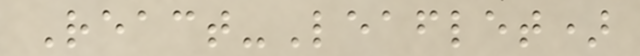React-Leaflet)
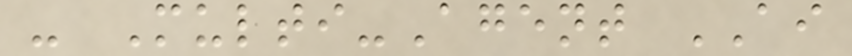- Multi-Agent AI
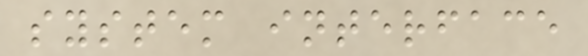system interface
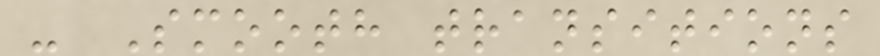- Smooth transitions
